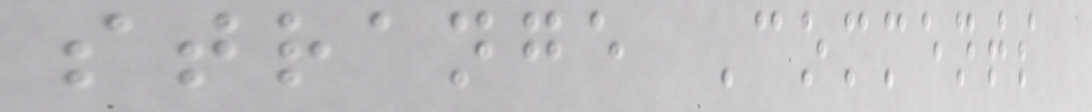strange Comments
